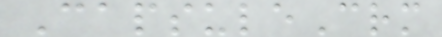CapsuleCrm
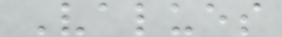Values
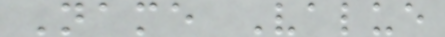Name Value
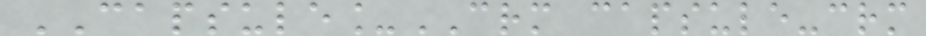CAPSULE_CRM capsule-crm
